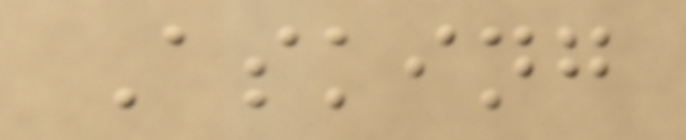Asking
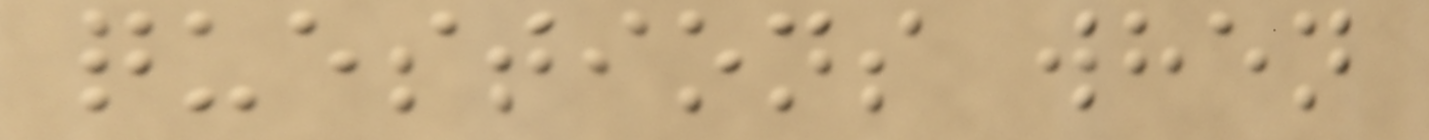questions when
